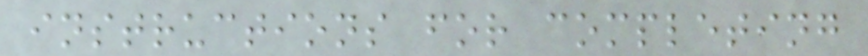instructions for completing
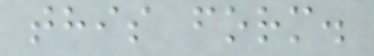this form.
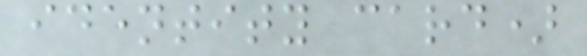identity card)
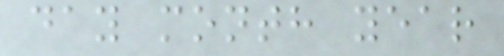day month year
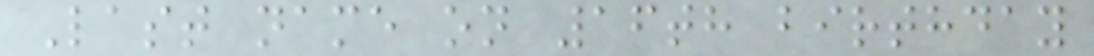Last name on 16th birthday
